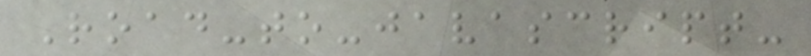Road-to-javascript-
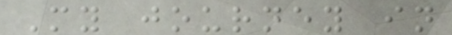My journey in
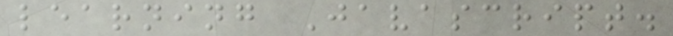learning Javascript.
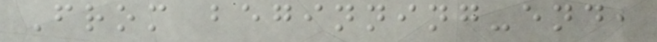From beginning-end,
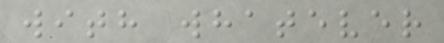with whatever
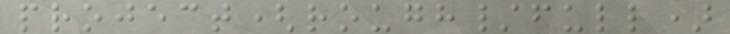project(rough/full)
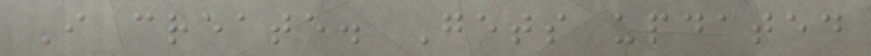I create. Gets updated
